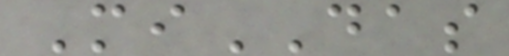MiDAS
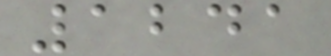1241
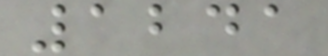1241
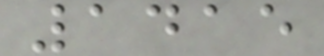1415
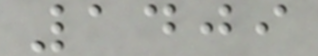1409
